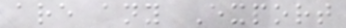are any Export
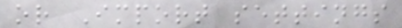or Import settings
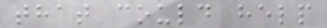that could help
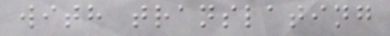with translating
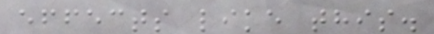effects like this.
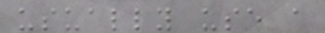usually use a
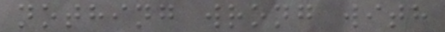nothing wrong with
